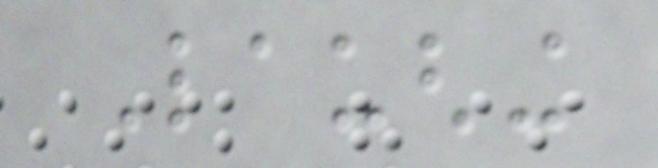Laughing
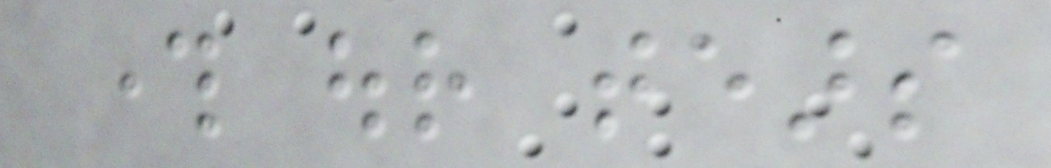through our tears
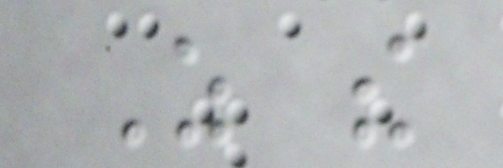As the
